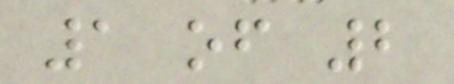1 of 2
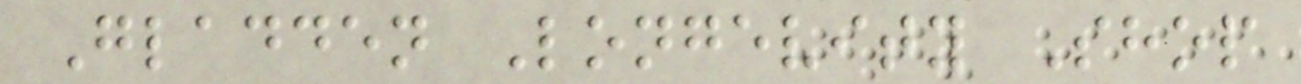Gladden Longevity Shop
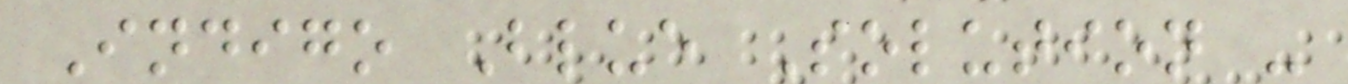Indigo Blue Solution -
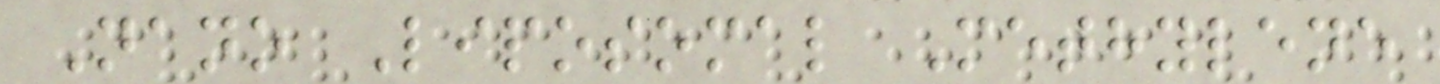Nano Liposomal Methylene
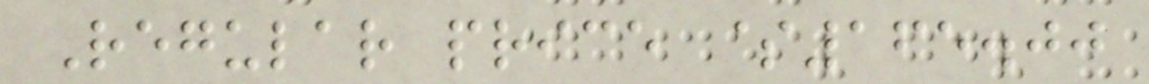Regular price $165.00
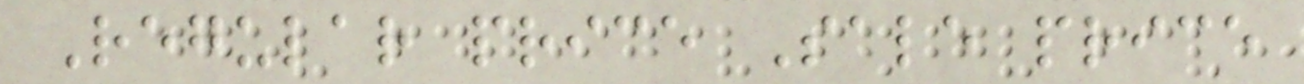Regular price Sale price
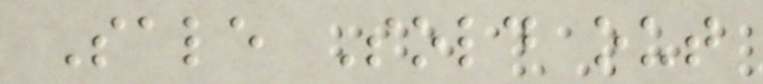Sale Sold out
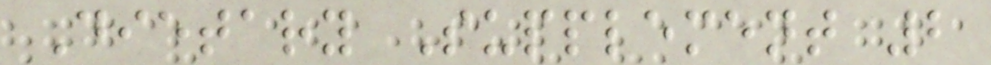Dietary Supplement 2
